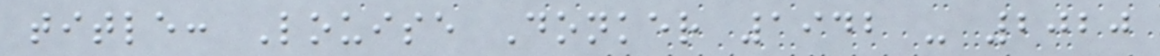title: Louise Donker 1942 - 2020
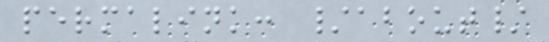permalink: /about/
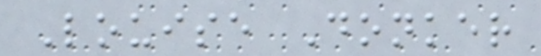Louise Donker
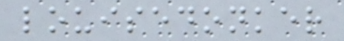louisedonker
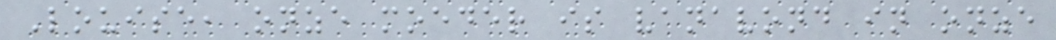Louise, onze moeder is vanavond in onze
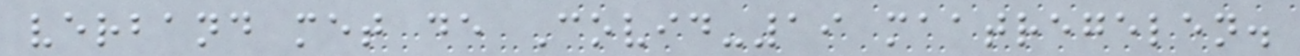verband met de Covid-19 maatregelen.
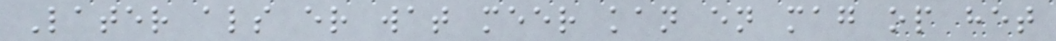Later als er wat meer kan en mag op het
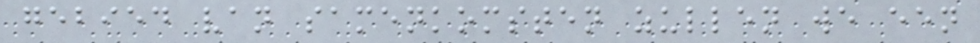gebied van samenkomsten zullen we een
